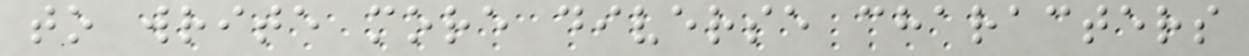to write more diverse characters
